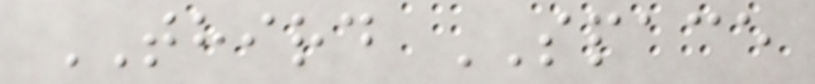THIRD SPACE
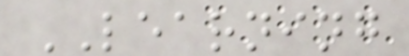LEARNING
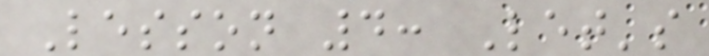Lesson 4: Let's
